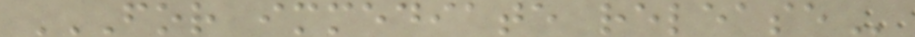FOR IMMEDIATE RELEASE
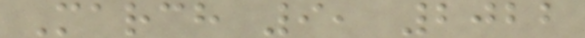March 9, 2022
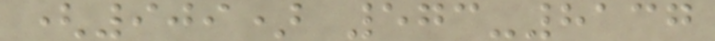(909) 573-8137
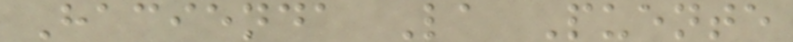Hacienda La Puente
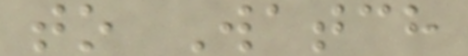to Watch
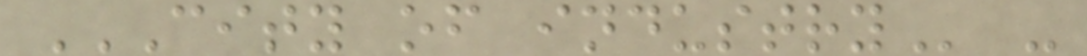CITY OF INDUSTRY -
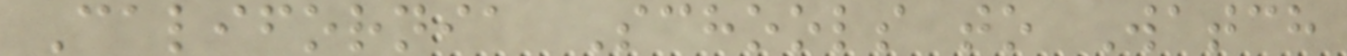California Schools to Watch
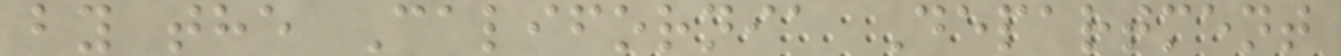by the California Department
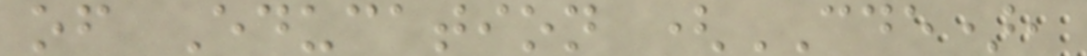of Education (CDE),
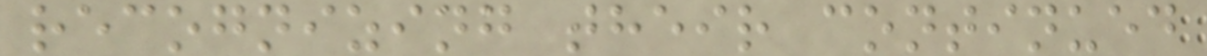recognizing their continued
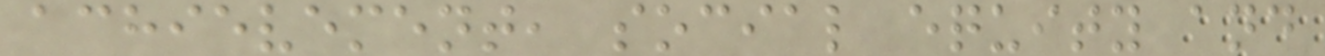achievement, social equity and
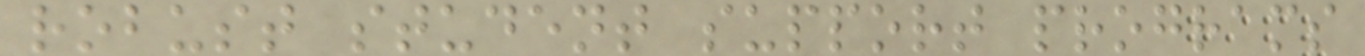robust student support programs
